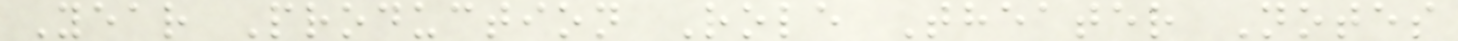Year Production Role Theater Notes
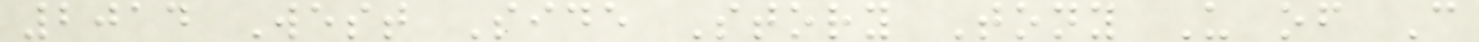2014 West Side Story Tony U of C
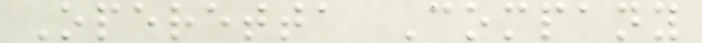Operetta Company
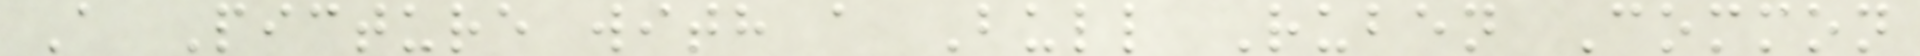A Picture with a Bull Ruben Common
